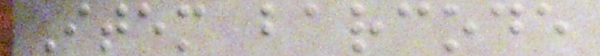Item barcode
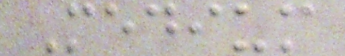Medium
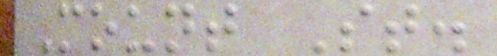Mount St.
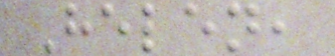Helen,
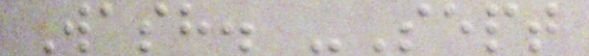Wash. -Sept
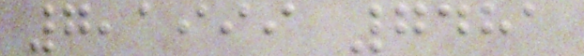7,1999 7481
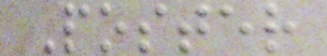Poster
